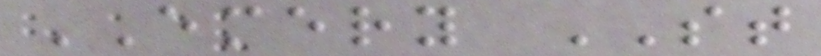EMERY ST
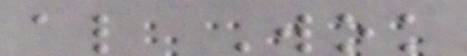al Wok
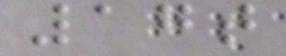17t
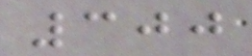300
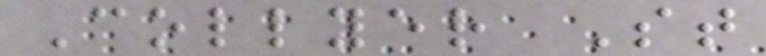Collyer St
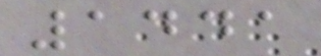1441
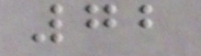72
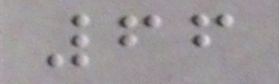66
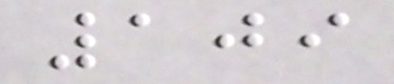109
